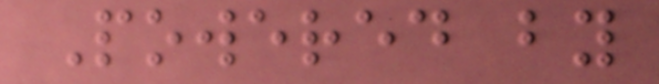Powered by
